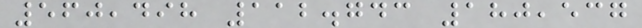560,498 112.743 180,537
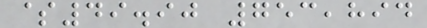$49.90 753,894
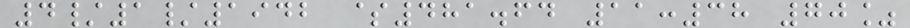4/1/1942 $481.64 11:38 70%
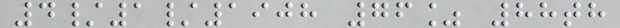4/1/1908 76% 88th
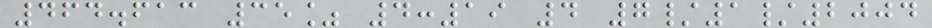464.613 35% 4:19 4 7/1/2004
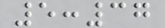5:37
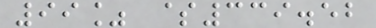99% $339.52
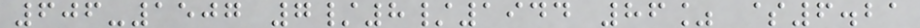606-1507 7/8/1944 86% $6.21
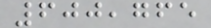600,765
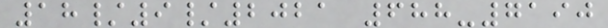18/9/2021 688-7190
